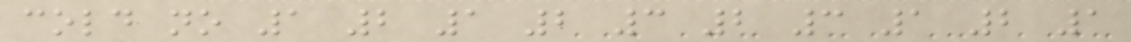cold no 1 2 1 2 3 2 3 1 2 1
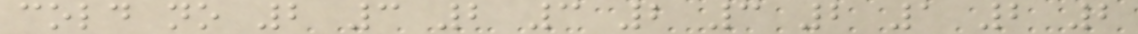cold no 2 3 2 3 2 3 2 1 2 2
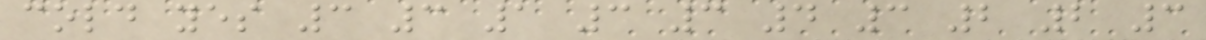cold yes 3 3 1 3 3 4 3 2 2 3
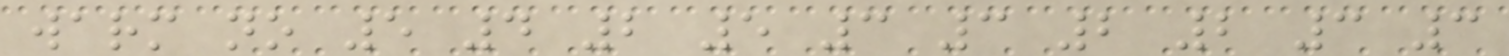warm no 5 4 2 5 3 3 2 2 3 3
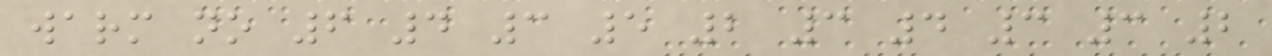warm no 6 4 3 5 2 3 4 3 3 2
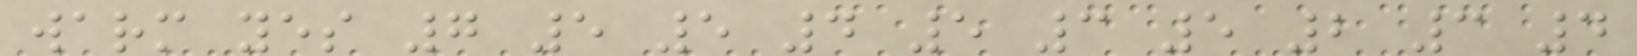warm yes 7 5 5 4 5 3 5 2 3 4
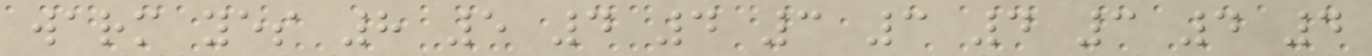warm yes 8 5 4 4 3 3 4 3 4 4
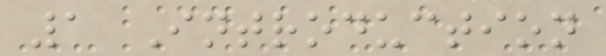1 Introduction
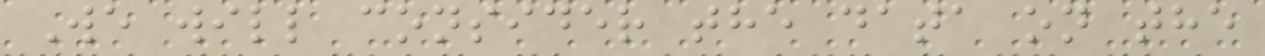We will consider the data on the
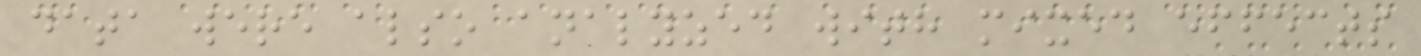data were also analyzed with mixed effects
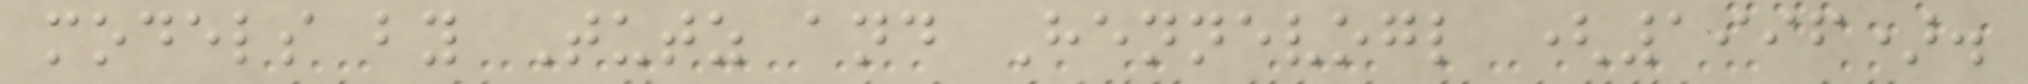models by Tutz and Hennevogl (1996).
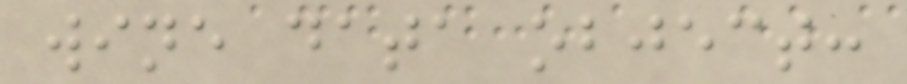wine data object:
